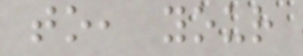to, your
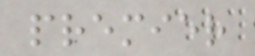premier
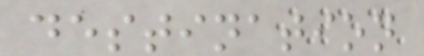destination
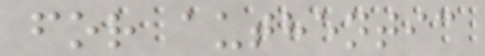for authentic
